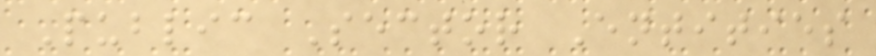Public Sector Entities
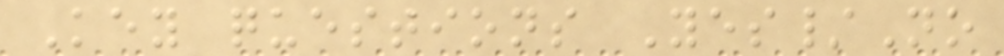Key questions Yes/No
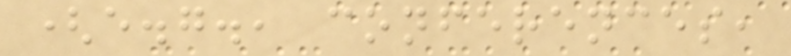(e.g., conferences,
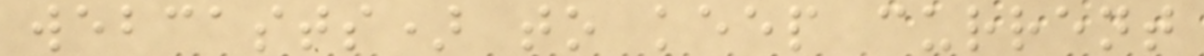webcasts) to keep current
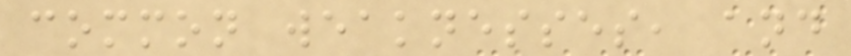common weaknesses, and
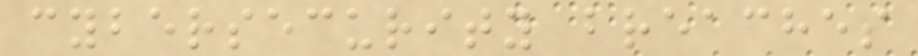cybersecurity breaches
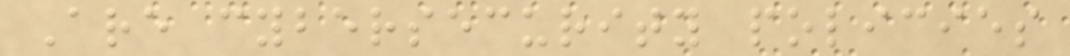Are cybersecurity policies
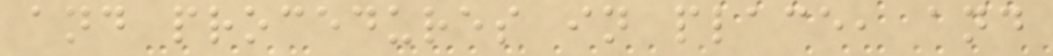and procedures in place, and
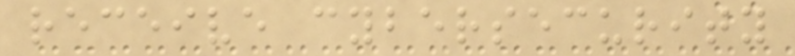receive cybersecurity
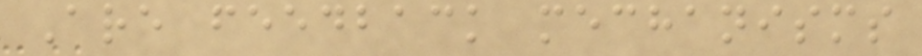Are feedback mechanisms
